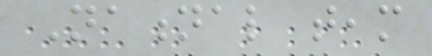National team
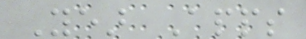Year Apps
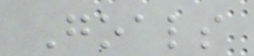Goals
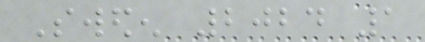Sweden 2024 1
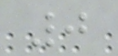0
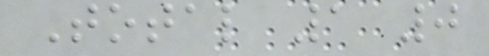Total 1 0
